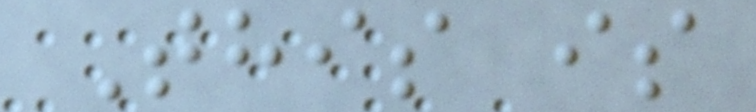This is
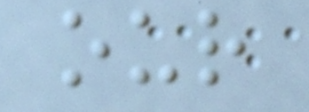our
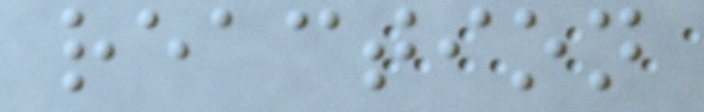reaction
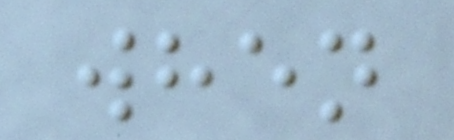when
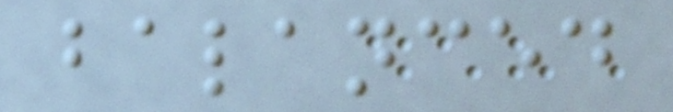balanced
